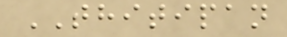THITIPAN
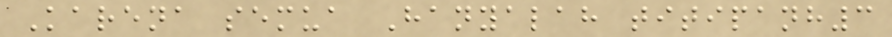Karena semua Hanyalah titipanh3
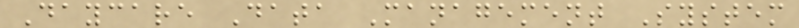Daycare Data Management System
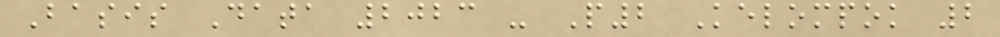Basis Data 2023 - P2 Kelompok 2
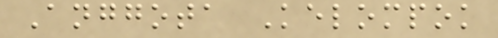Anggota Kelompok
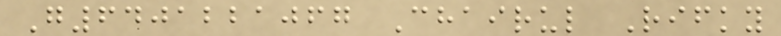G6401221067 Chairul Rifky
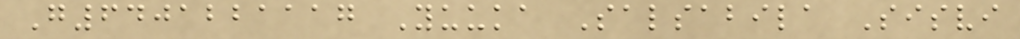G6401221117 Yuuka Salsabila Sisvi
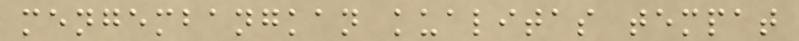mengembangkan kualitas tempat
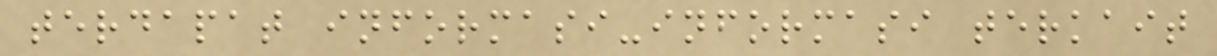terdapat informasi-informasi terkait
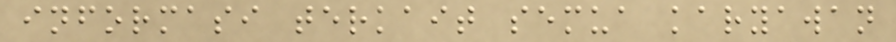informasi terkait semua karyawan
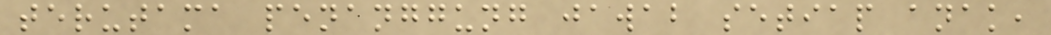terutama penanggung jawab setiap anak,
